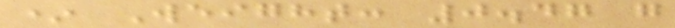* Weight: 0.47 g
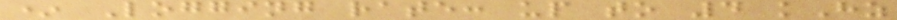* Logging rate: up to 4 kHz
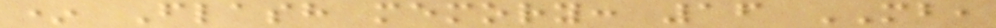* Flash memory: 16 MB,
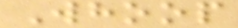Whoop
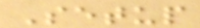Setup
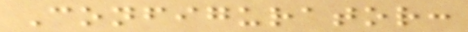Configurator:
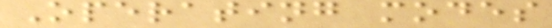Operating modes
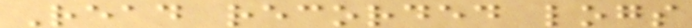Read recorded logs
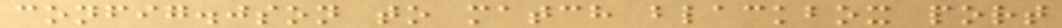config.json to match blackbox port
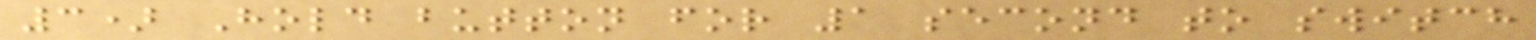3) Hold button for 1 second to switch
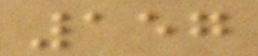157
